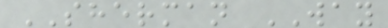SHERMAN WAY
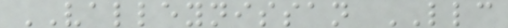VALLEYNISSAN LLC
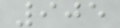905
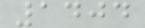1404
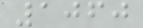1060
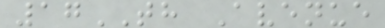17TH Avenue
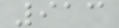913
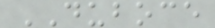DUBOCE
